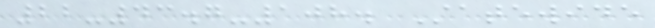22-43.7-108. Statewide
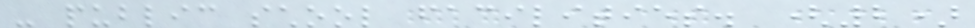- public school facilities. (2)
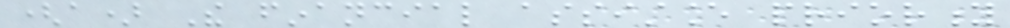(a) The financial assistance priority
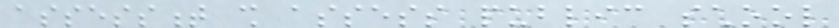assessment shall assess public school
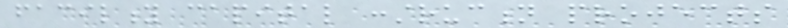facility capital construction projects
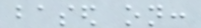based on:
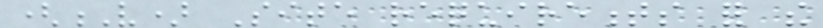(V) Site requirements for the
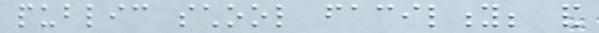public school facility; and
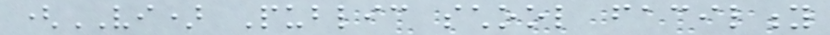(VI) Public school facility
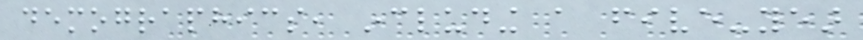demographics, including a five-year
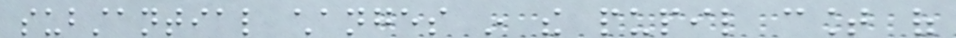substantial changes in the pupil count of
